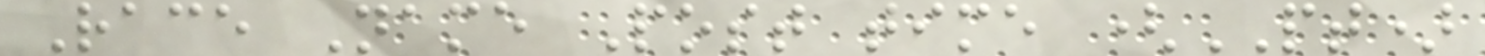Race Name Post time (PT)
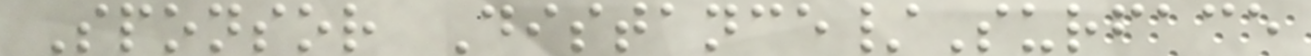Sponsor Distance/Surface
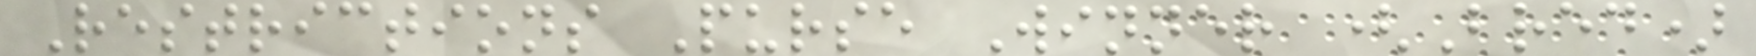Restrictions Purse Winner (Bred)
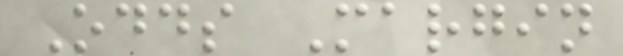Odds Margin
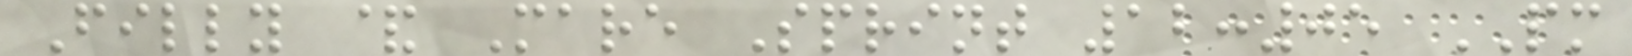Filly & Mare Sprint 12:05 PM
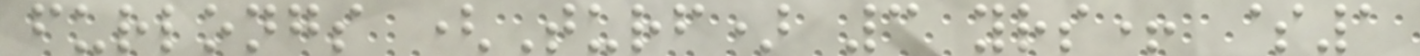furlongs (Turf) 3 yrs+ $1
